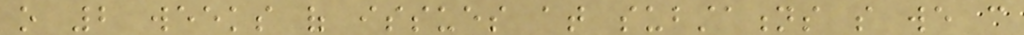o 2 weeks of issues at substations so we can
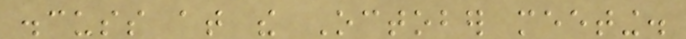discuss at the October meeting.
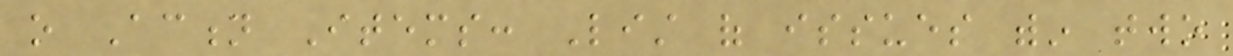o Action Items: List of issues within two
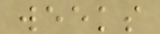weeks
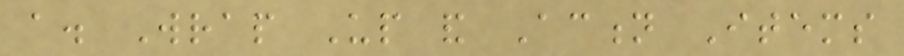a. Wrap Up and Action Items
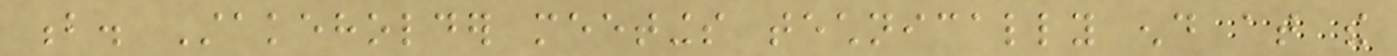b. Stakeholder meetings technically end at the
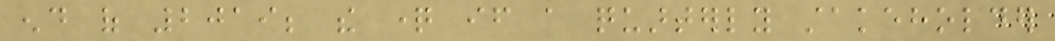end of 2019; the question if a quarterly stakeholder
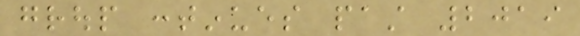group continues past 2019
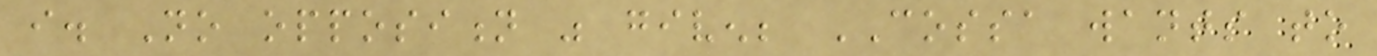i. No opposition was given; COSSA wants to
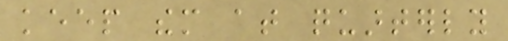keep them at quarterly
